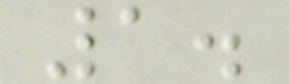1.
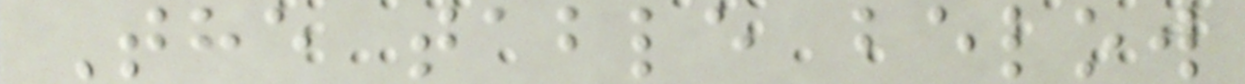The table below
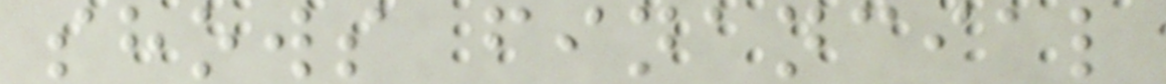shows financial
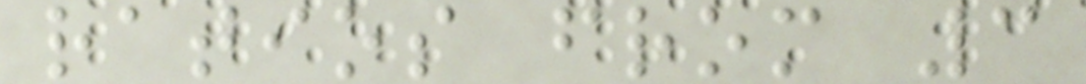ratios from 3
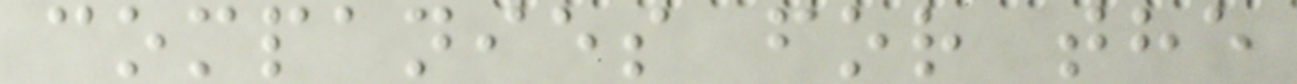companies for the
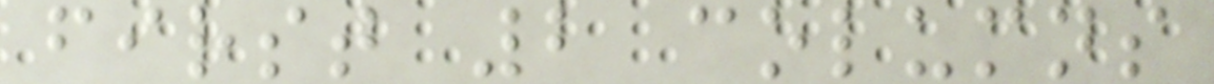first 2 columns
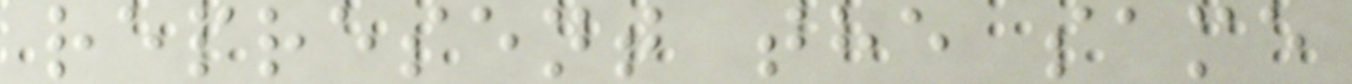represent the same
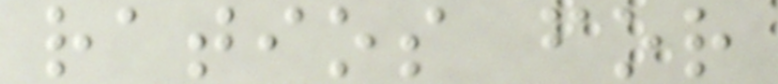ratios for
